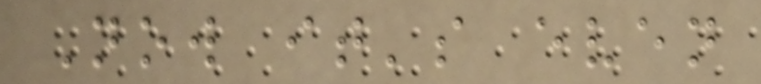Now it's even
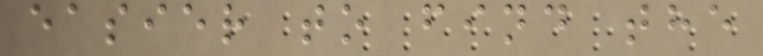easier to find the
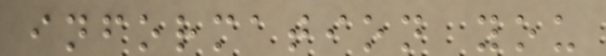information you
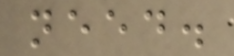need.
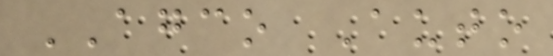AGCO Auto
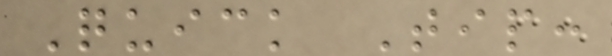Quick Tip:
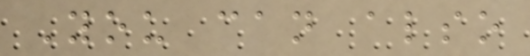You can also
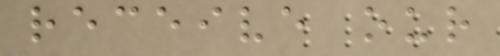receive our
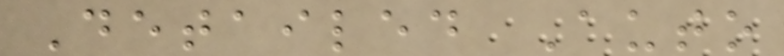Detailed Auto
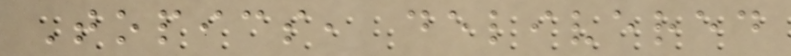Topics, delivered
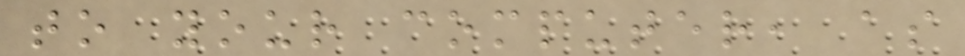to your computer, as
